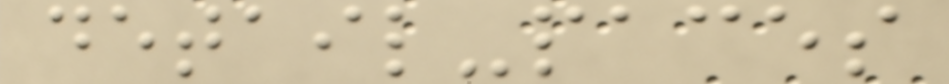detail-paces
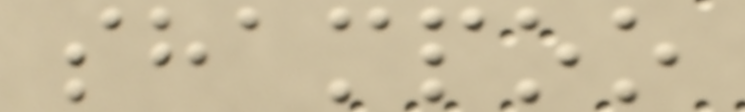shampoo
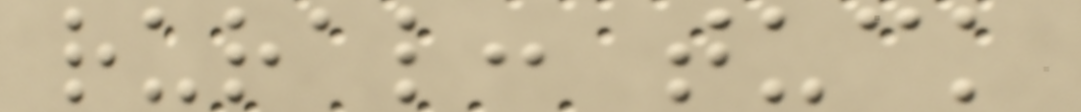rural: tuck
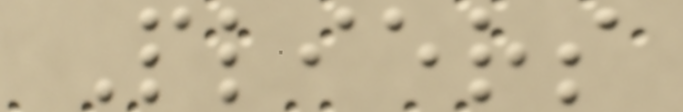Pliers
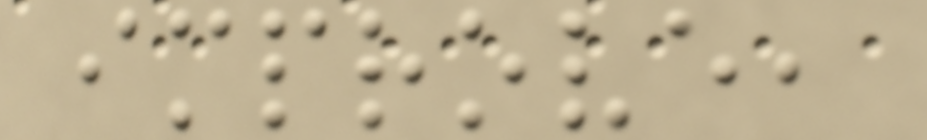improve,
